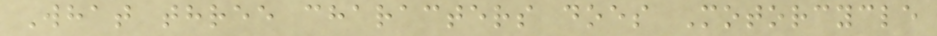What three characters does Motorcycle
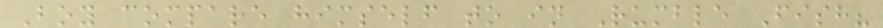Boy compare himself to in Rumble Fish?
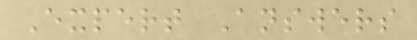Expert Answers
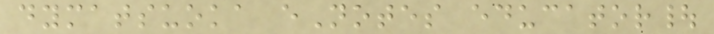dymatsuoka eNotes educator|
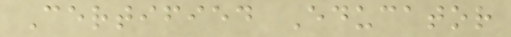Certified Educator
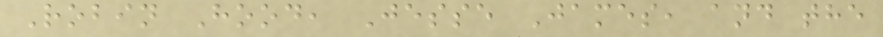Robin Hood, Jesse James, and the
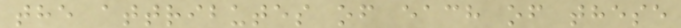the attributes of each of these
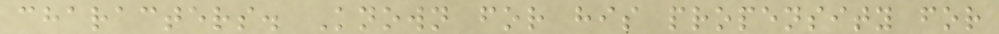characters. Known for his propensity for
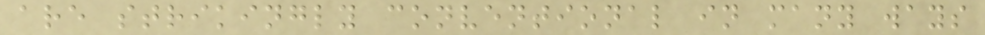are strikingly conventional in many ways
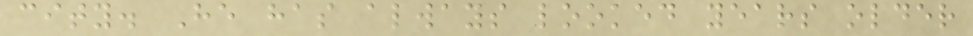city. He has always looked years older
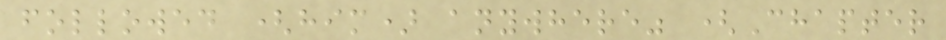followed (him) anywhere" (Chapter
